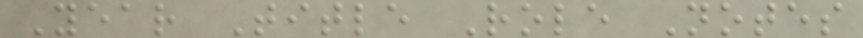Year Title Role Notes
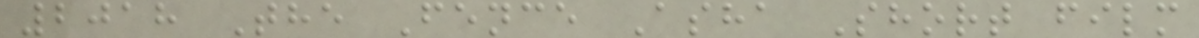2018 The Fence Asha Short film
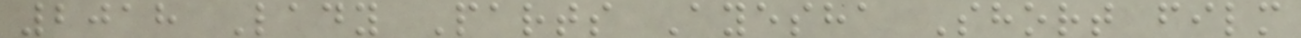2018 Lady Parts Ayesha Short film
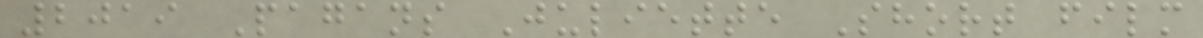2019 Pagans Juliette Short film
